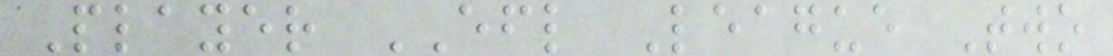Player EFL League Two
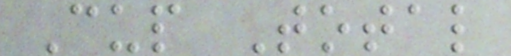Cup Total
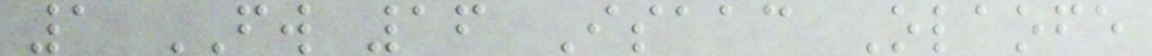1 FW 16 Isaac Olaofe
